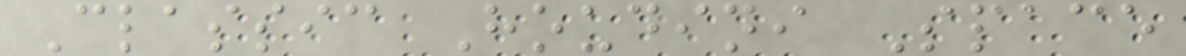Classic Houdini Space
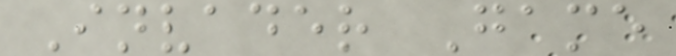Invader Game
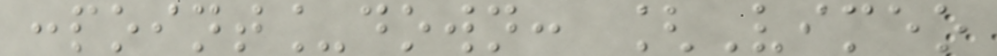:point_down: [Vimeo
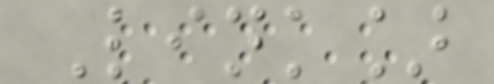Link]
